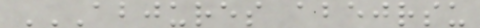ABJURES ABEJRSU
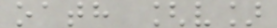oath [v]
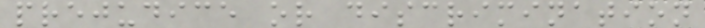prejudice or discrimination
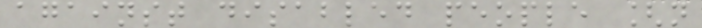against disabled people [n
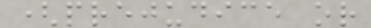(prejudice or
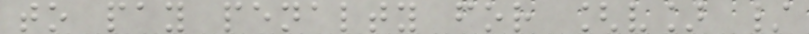to pay penalty for [v] /
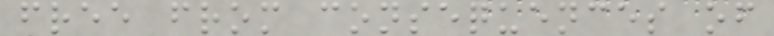free from consequences of
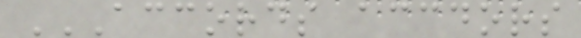ACCORDS ACCDORS
